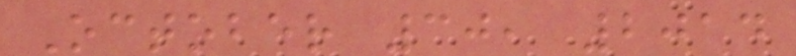October 30, 2014
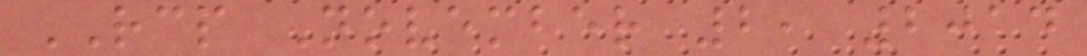RCP November 2, 2014
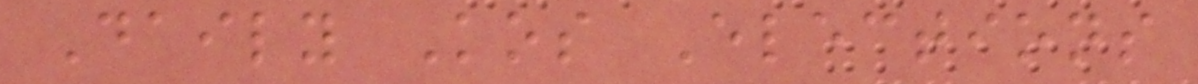Daily Kos Elections
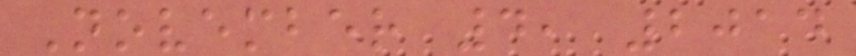November 4, 2014
